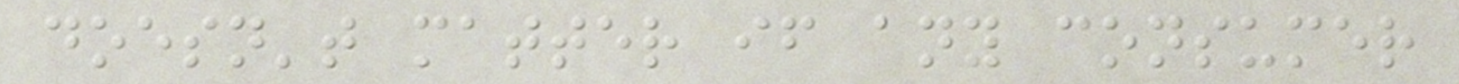doesn't matter if any consumer
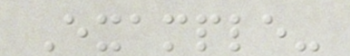Example-
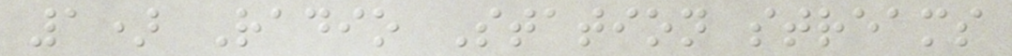1) Radio Station streams
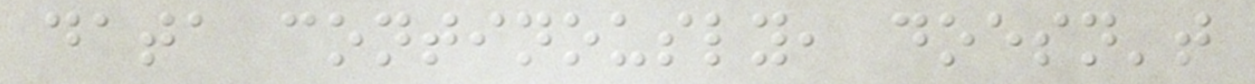data continously, doesn't
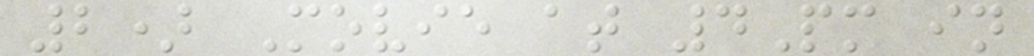2) Movie at 4Pm in
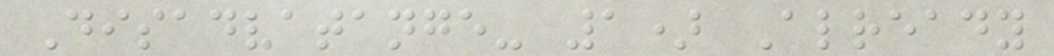Disadvatange- 1) Already
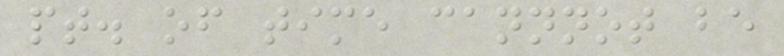pt. of time cannnot be
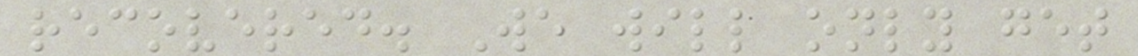recovered. We will only get
